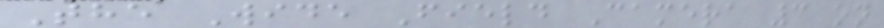The Wide Field Camera 3 on
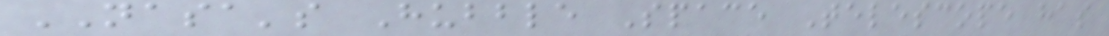NASA's Hubble Space Telescope has
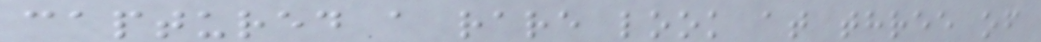captured a rare look at three of
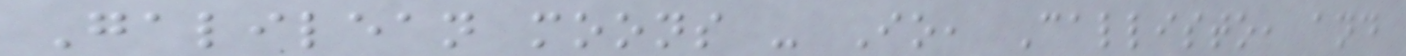Galilean moons - Io, Callisto, and
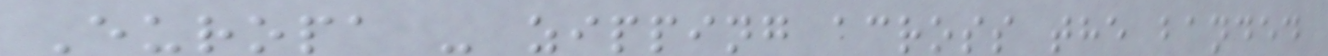Europa - zipping across the banded
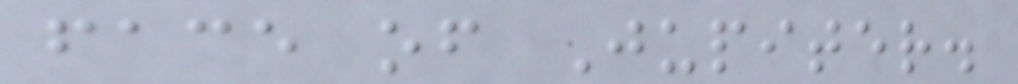face of Jupiter.
